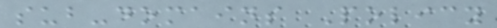sub-domains Policy
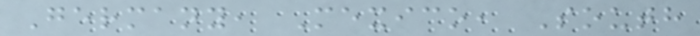Germany, Mexico, South
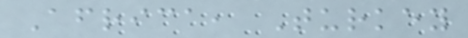Africa, Turkey
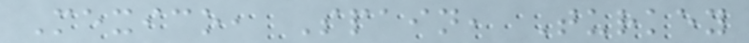Mexico, Spain, Turkey
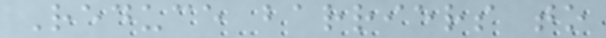Reduce barriers to
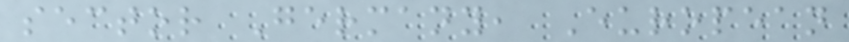sector Germany, European
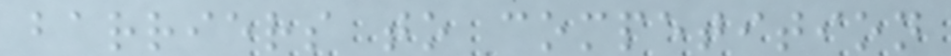barriers to competition
